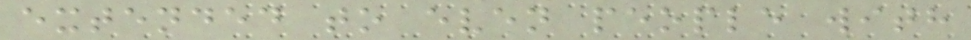extended to even people with
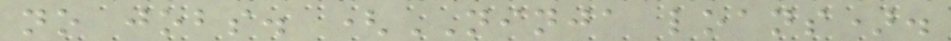no jobs. (NINJA loans).
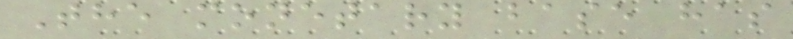The monetary base has
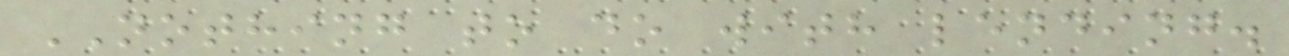NOTHING to do with lending.
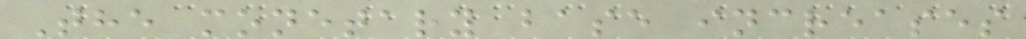The monetary base increases
